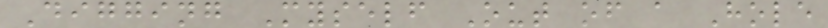Digging Myself Out of a Hole
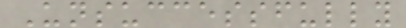Unsuccessfully
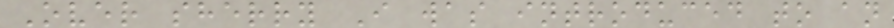Over sherry I was introduced to an
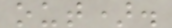out).
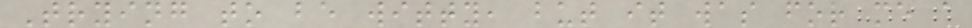Trying to be witty, but it was for me a
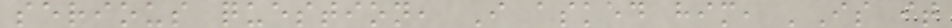serious question, I asked him, 'Is it
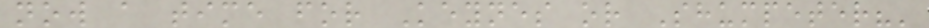now a time for Keynes or Shumpeter?'
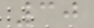30
